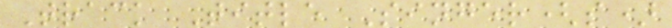Track Title Singer(s)
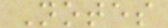Notes
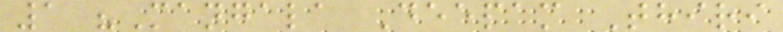1 "Mangala Deepam Thiri
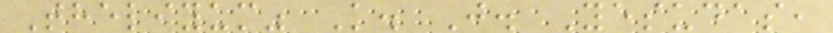Theliyum" K. J. Yesudas,
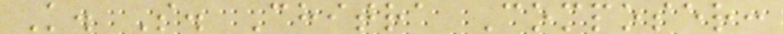K. S. Chitra Composer:
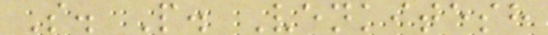S. P. Venkitesh
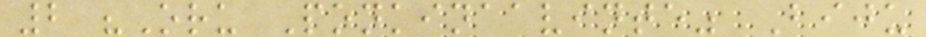2 "Oru Ponkinaavinte" Biju
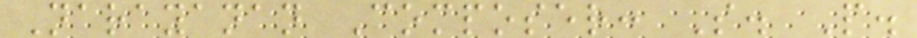Narayanan Composer: S. P.
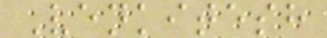Venkitesh
